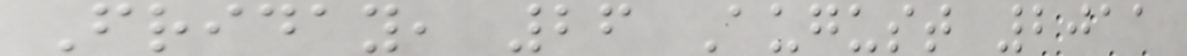Friday, 26 August 2011
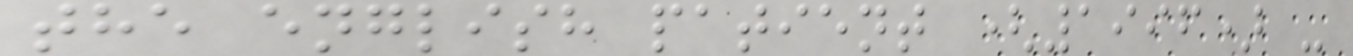the english patient (1996) -
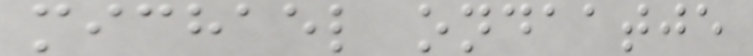michael ondaatje
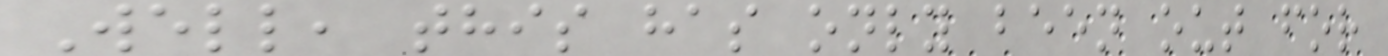Well, this has only been out for
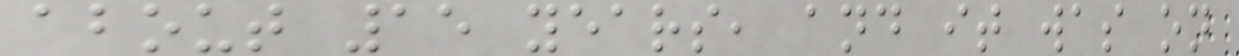about 15 years, and it was on
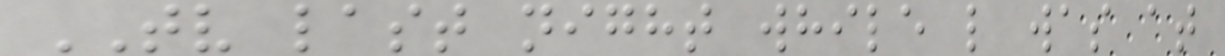TV last night while l was at
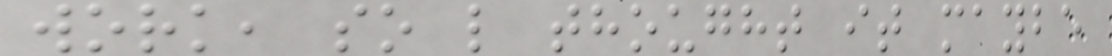work, so l thought it maybe
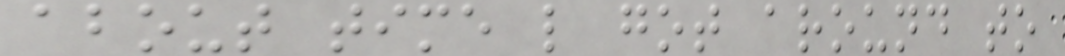about time l got around to
